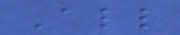All
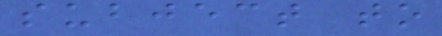subject to
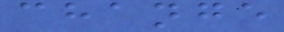change
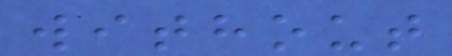without
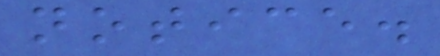notice.
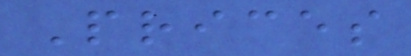Prices
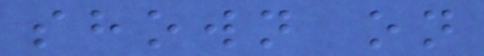shown on
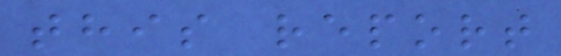this report
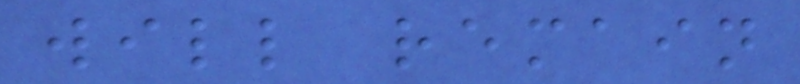will remain
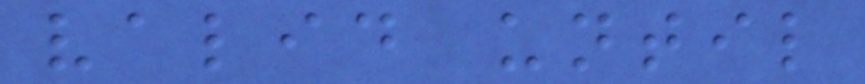valid until
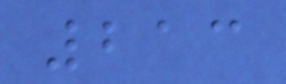213
